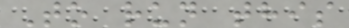To run this
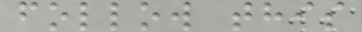follow this
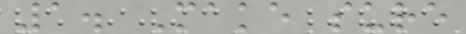1. Make sure
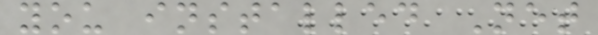you installed Net
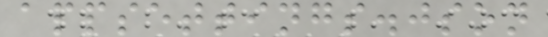appsettings.json
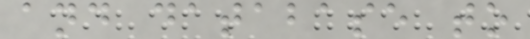and database to
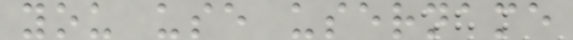you use username
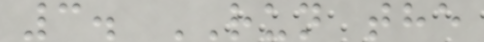3. RUN the
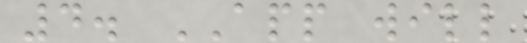4. APP will
